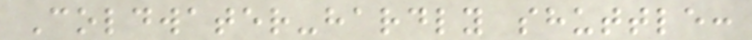Coldwater-hardly shuttle:
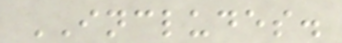INCLUDES.
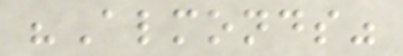"Almonds"
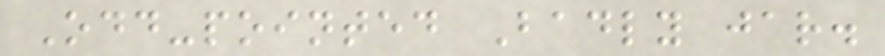Odd-pointed Badly jar.
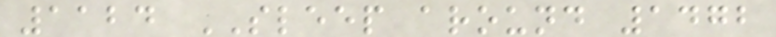1124 SLEEP around 1472
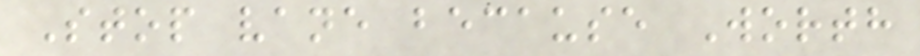Stop vane because Worth
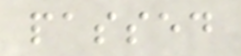passed
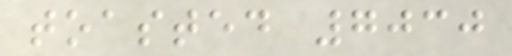toasted 7030
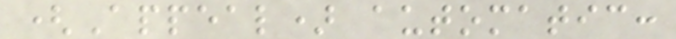(Appeal) automatic:
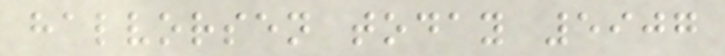halvorsen today 5907
